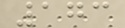173
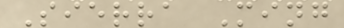Sierra Ming
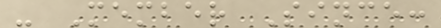- Member Since:
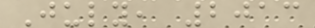July, 2013
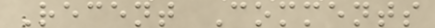Recent Comments
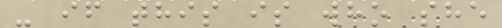- if this is who she
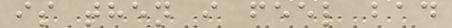is then i feel bad
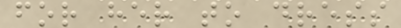for her to dress
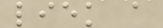liek a
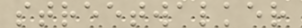streetwalker
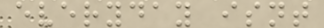everyday isnt
